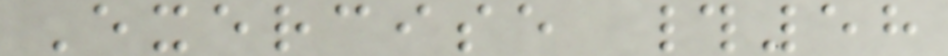Exercise #58
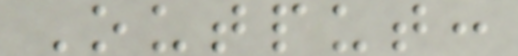Output:
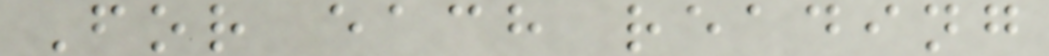For each reading
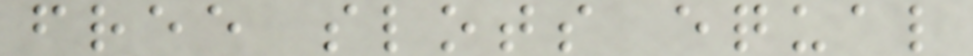free slots equal
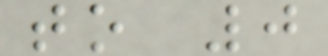to 0
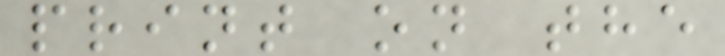print on the
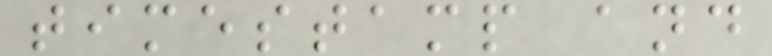timestamp and
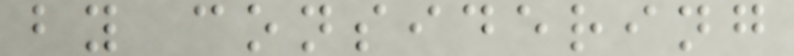by considering
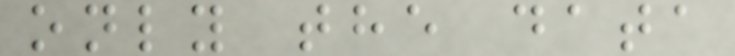only the data
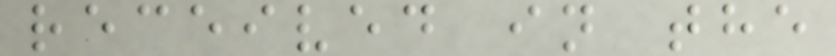received in the
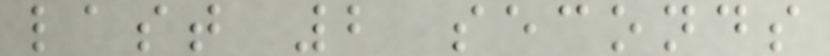last 2 seconds
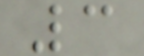3
